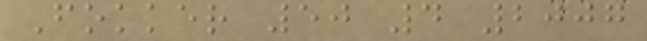Fokker 50 4 2007
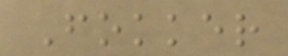Fokker
